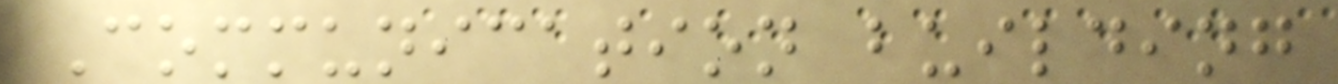Communication building
